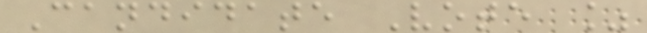Candidate Vote %
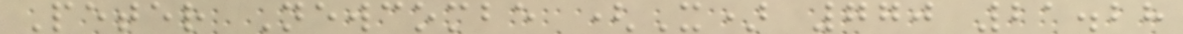Peter Newcombe (X) 770 21.28
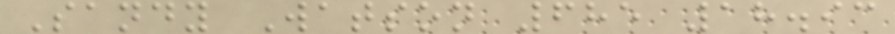Sandy Watson 685 18.93
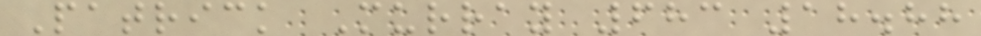Patrick Murray 683 18.88
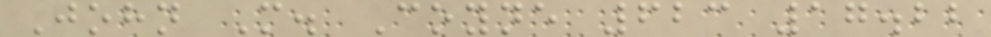John M. Coyne 623 17.22
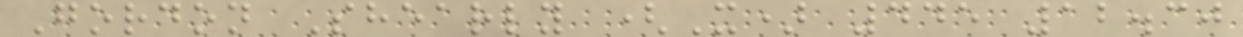Gordon Shearly (X) 445 12.30
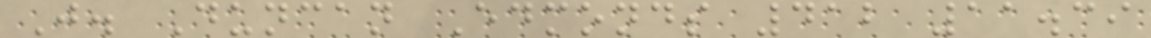J. Duncan Edmonds 412 11.39
